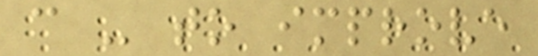c - to improve
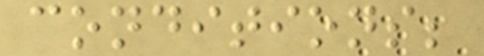conditions;
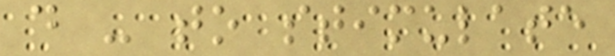d - to stimulate
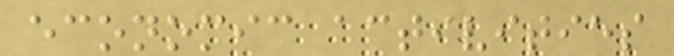economic activities
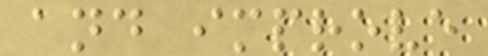and improve
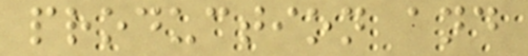production and
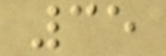35
